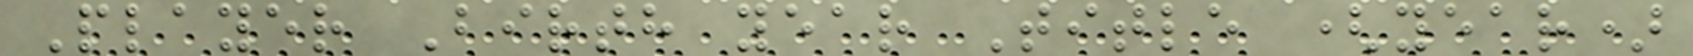Player Birth year Title (year)
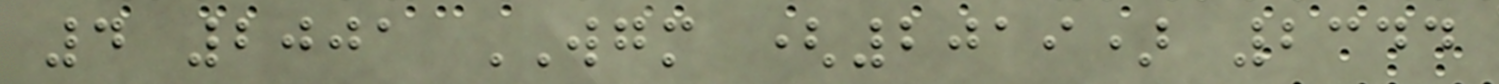4 2001 WGM (2019) 2344
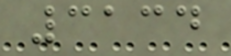3134
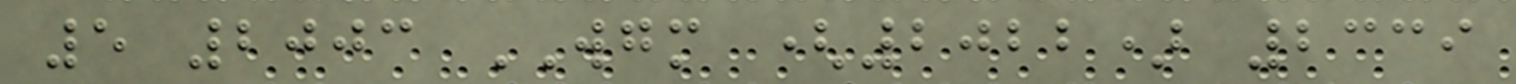5 2003 WGM (2022) 2339
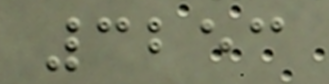3253
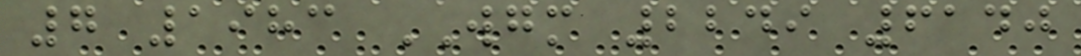7 1983 WGM 2249 6140
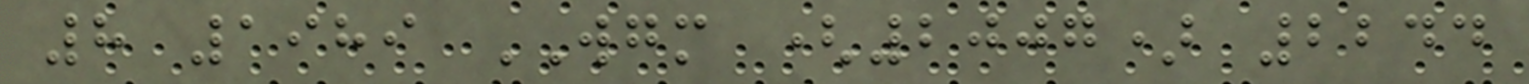8 1989 WGM (2007) 2244
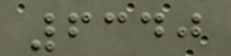6340
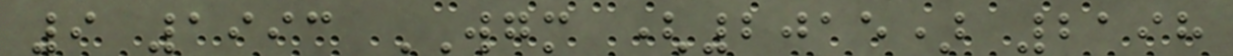9 1993 WGM (2015) 2198
